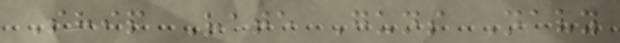Ship Rate Guns Navy
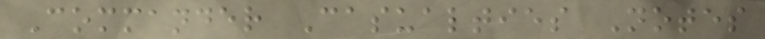Commander Casualties Notes
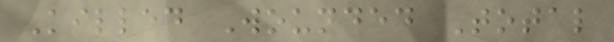Killed Wounded Total
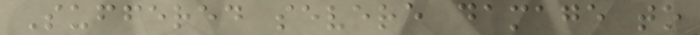Suffered severe damage to
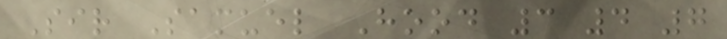Sir Samuel Hood 3 4 7
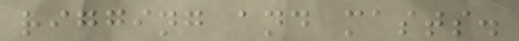rigging and masts.
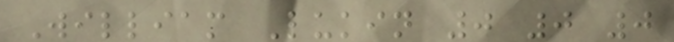William Lukin 0 0 0
